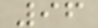96
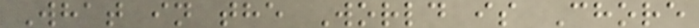What in the World is Chore
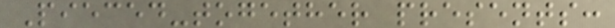Pieced-together presents:
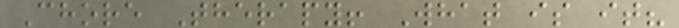Chore Therapy! What is it?
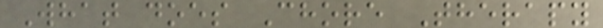What does Chore Therapy
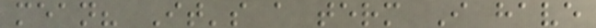mean? It's a term I have
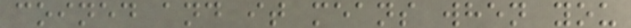coined and it means when you
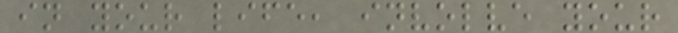in your life, involve your
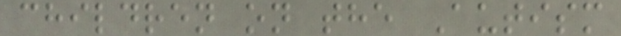children on the Autism
